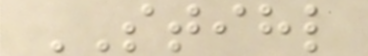STIHL
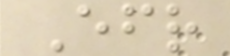Efr
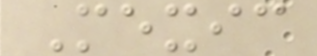Mexic
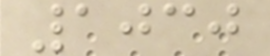1030
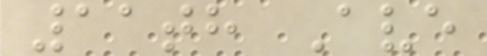11th Ave
